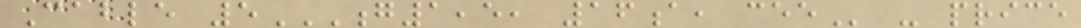Cable 5G1,5, 16A, CEE - price
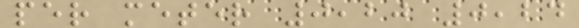per meter 0,20 0,24
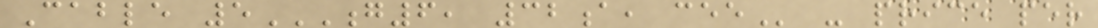Cable 5G6, 32A, CEE - price per
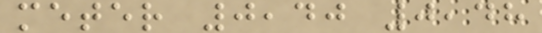meter 0,40 0,48
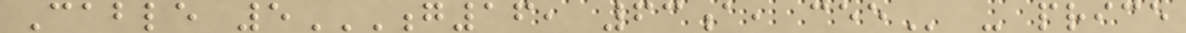Cable 5G16, 63A, CEE - price
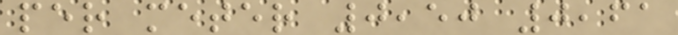per meter 0,50 0,61
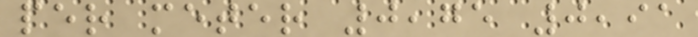per meter 0,75 0,91
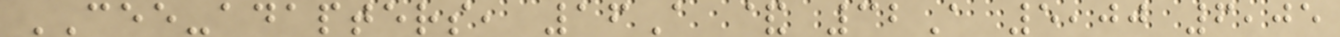CEE-adapters, 16A & 32A 5,00 6,05
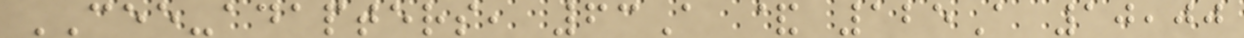CEE-adapters, 63A & 125A 10,00
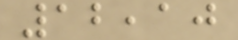12,10
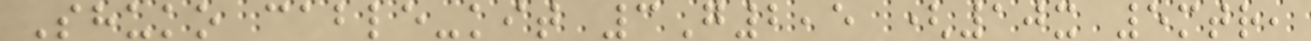Shuko cable-kit 3G2,5 (10x 5mtr,
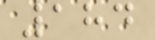184
